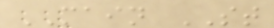MAIN ST
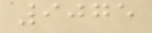9075
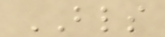BLS
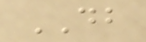DB
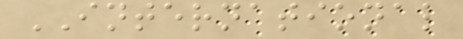INTERNATIONAL
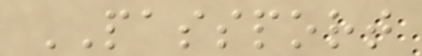PASSPORT
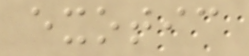exotic
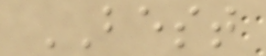BEST
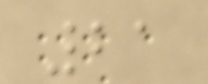21
